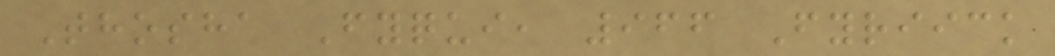Thosha Fyqui, 966 Fyriick
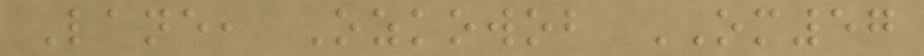Lane, Ozkowob OM57
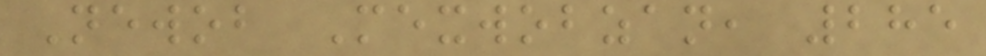Newob Mexwobzan, 285
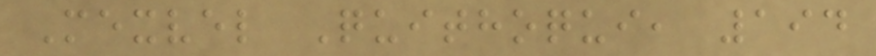Mexvel Quithoqui, 194
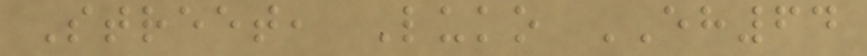Street, Luko EH64
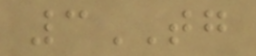3TG
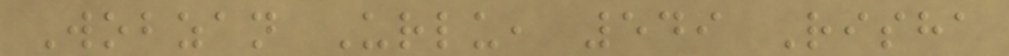Wobzan Urlu, 549 Risha
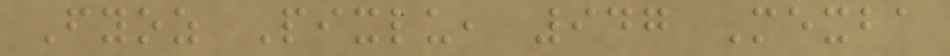Fyoz Pixlu, 947 Mexba
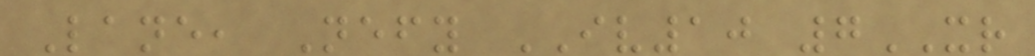Lane, Nefy IV10 7XR
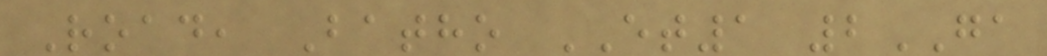Road, Batho ET1 2GA
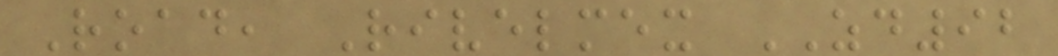Road, Rivelmex ZD92
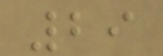29
